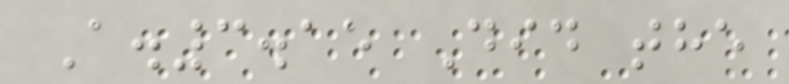A.3.15 Did the
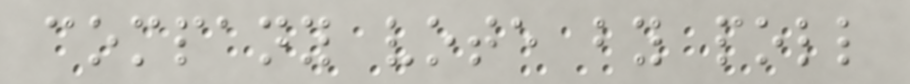company vote by poll
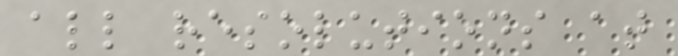all resolutions at
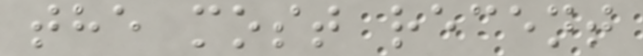the most recent
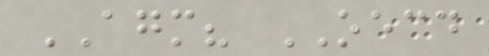AGM? OECD
